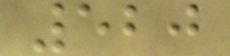520
